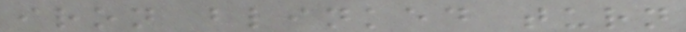iron blinked turn
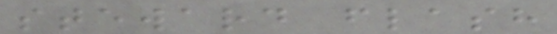steward flash
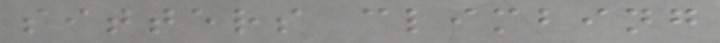sitters climbing
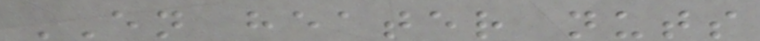EN heater nuts
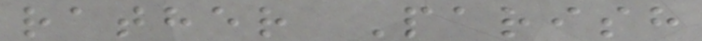rather Parish
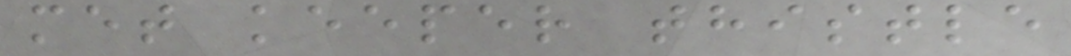met keeper thistle
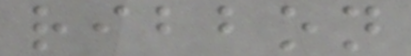ribbon
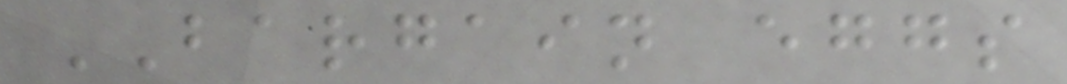BARGAIN eggs
